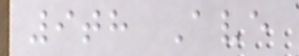9th Ave
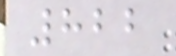822
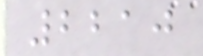2210
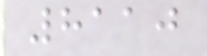8110
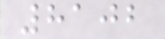8102
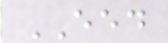EED
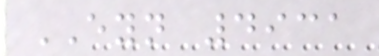EYN 4931
